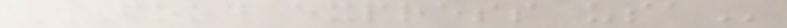FOOD EXPRESS USA
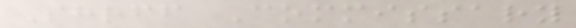Shrff Commissary
